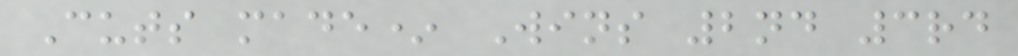Cuts made* Wins 2nd 3rd
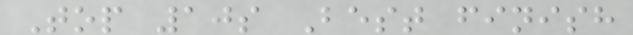Top 10s Best finish
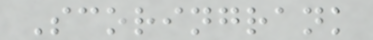Scoringrank
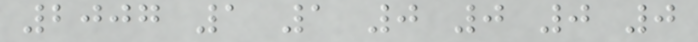2007 1 1 0 0 0 0
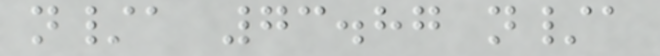n/a 73.87 n/a
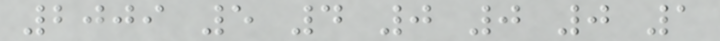2009 5 4 0 0 0 1
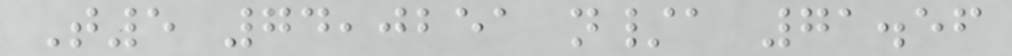T5 74,0251 n/a 71.56
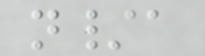n/a
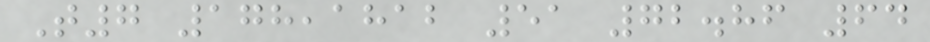T7 178,1812 51 72.86 64
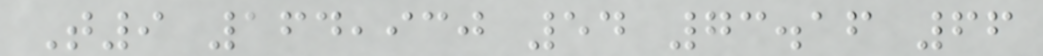T9 164,930 54 73.16 66
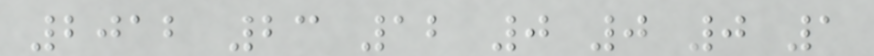2012 23 12 0 0 0 1
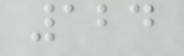124
